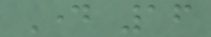Day 16
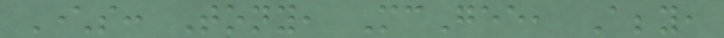Characters: Tony, McGee, Abby,
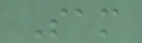Sam
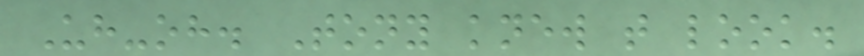Uh-oh. Tony knew that look.
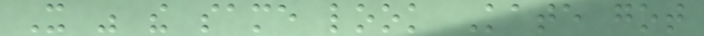It was the same look Kate got
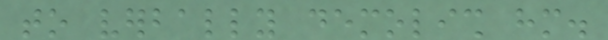to verbally demolish him.
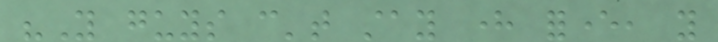"You guys can't stay here forever, you
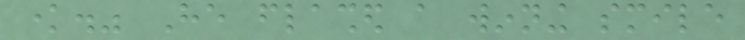know." He flashed a winning smile
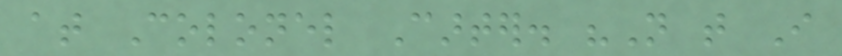at Colonel Carter. "Not that I
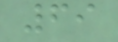69
